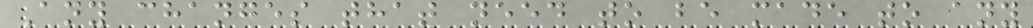Any changes that need to be made to any
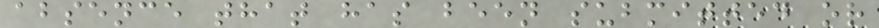absence that has been submitted or
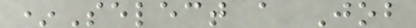*Select a Job
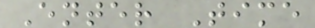Enter Time
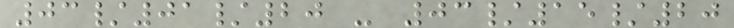03/01/20 - 03/15/20
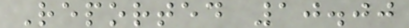Reported 10.00
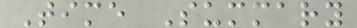Time Summary
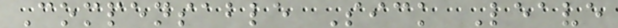Compensable Sick Leave
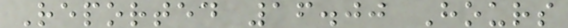Reported 16.00 Hours
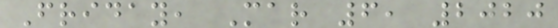Friday, Mar 6, 2020
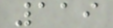119
